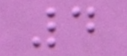4
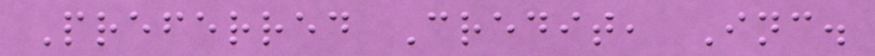Preferred Credit, Inc.
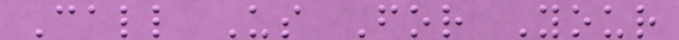Call Us For Your
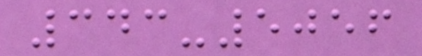343-5056
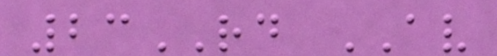23RD AV
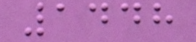1448
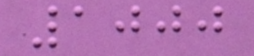1000
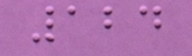124
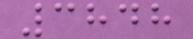3848
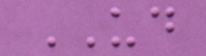UD
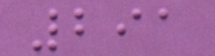291
